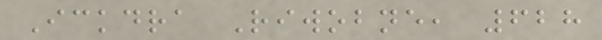Ickdra Riwobne, 628
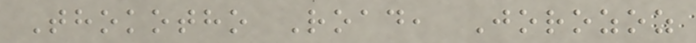Thokotho Road, Jorozoz
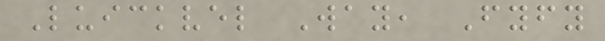Luickvel Way, Fyfy
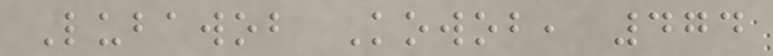Lubawob Kowob, 474
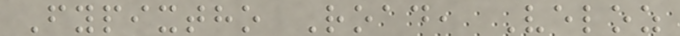Fypixtho Road, Veloz
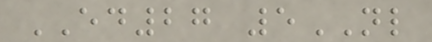ED27 5NL
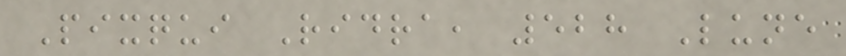Pixqui Ridra, 528 Lune
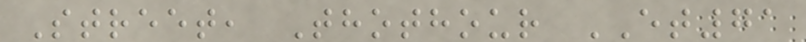Street, Thothour ET71
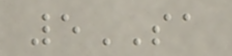5SA
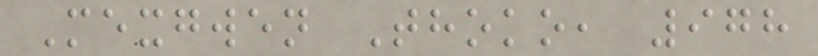Mexgwen Thoko, 978
